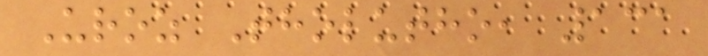Uroz Tholutho, 131
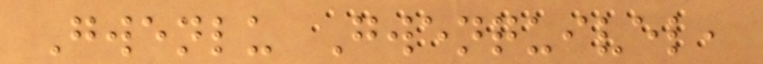Gwenlu Gwenquivel,
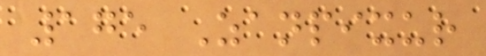175 Zanpixur
